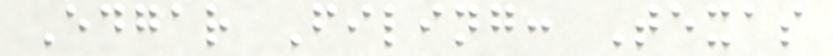Edgar Filing: Texas
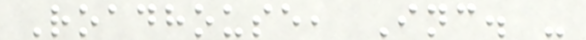Roadhouse, Inc. -
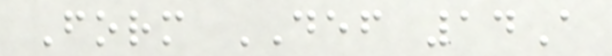Form DEF 14A
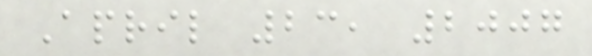April 23, 2007
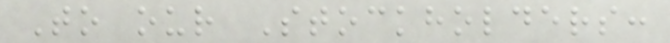To our Stockholders:
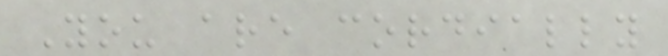You are cordially
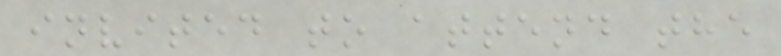invited to attend the
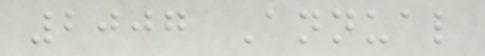2007 Annual
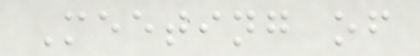Meeting of
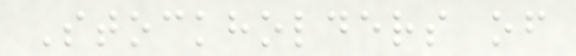Stockholders of
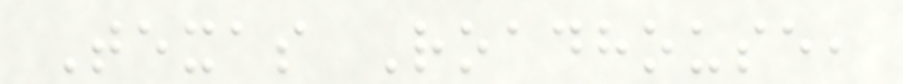Texas Roadhouse,
